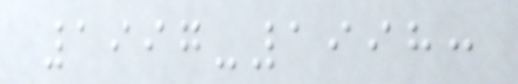1997-1998:
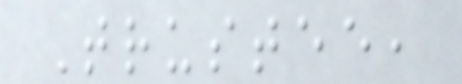Trustee,
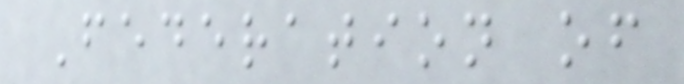Federation of
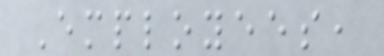Employees,
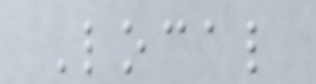Local
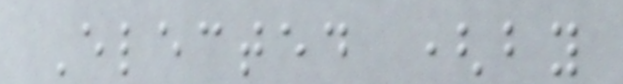Elected (by
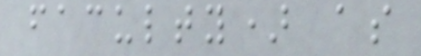faculty) as
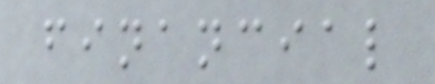financial
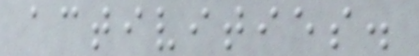activities.
